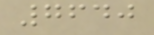7640
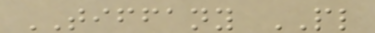TIFFANY PL
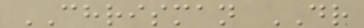CHRISMAN DR
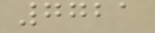7721
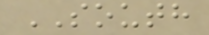SOUTH
